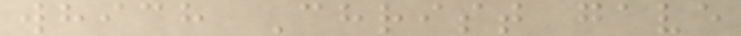which Christ gave
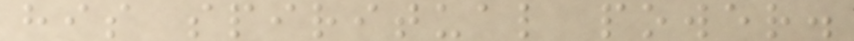his spiritual power.
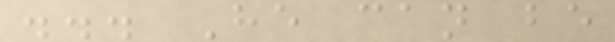... He can be
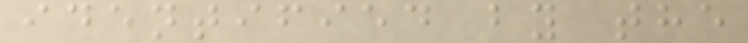identified by the
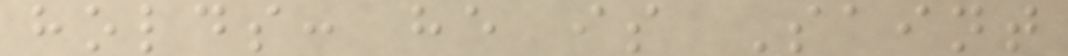holds: he is Saint
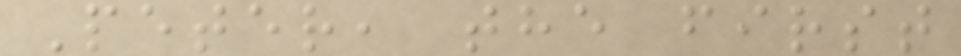Peter, the first
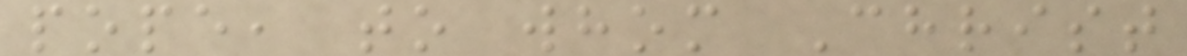pope, to whom Christ
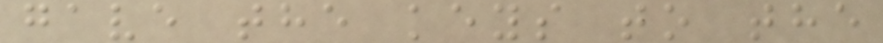gave the keys to the
